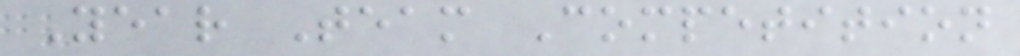Year Team Competition
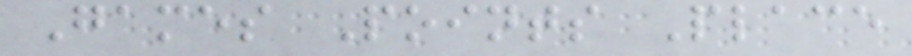Games Points Place
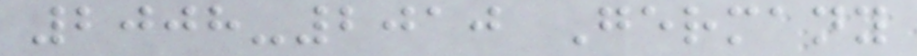2008-2010 Germany
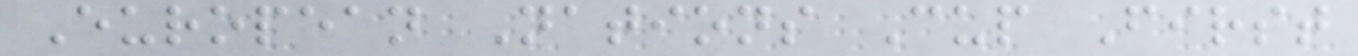European Nations Cup First
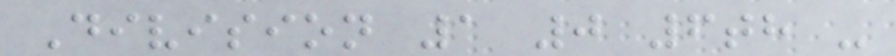Division 1 0 6th -
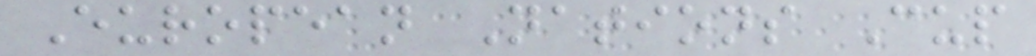European Nations Cup
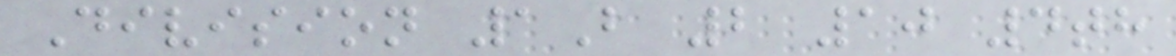Division 1B 2 10 4th
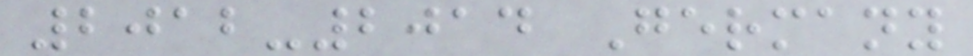2012-2014 Germany
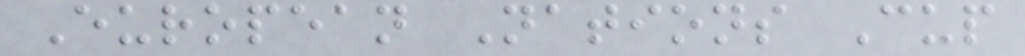European Nations Cup
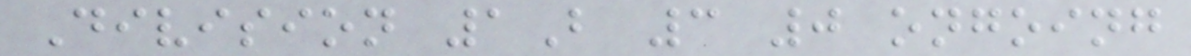Division 1B 3 0 ongoing
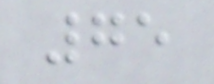75
